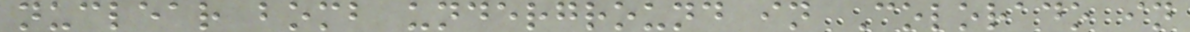nuclear bomb underground in Colorado in
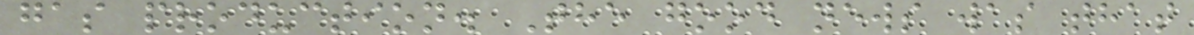gas production. The good news was that
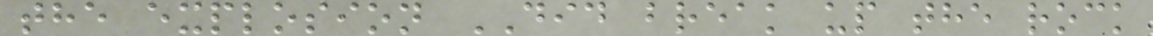the explosion DID break up the rock
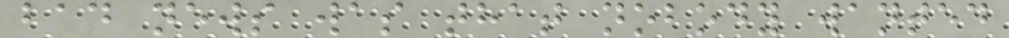bad news was that nobody wanted
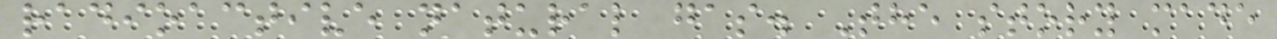radioactive natural gas. The story made
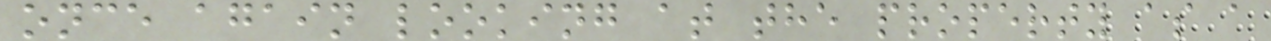once again looking at the property as a
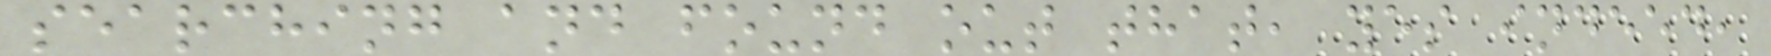searching and found out that, yes indeed,
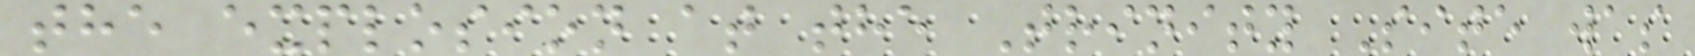the explosion at the Trinity Site was
